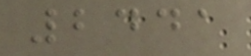2441
